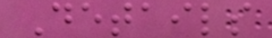Details
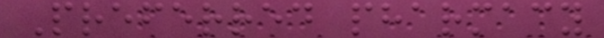Preferred pharmacy
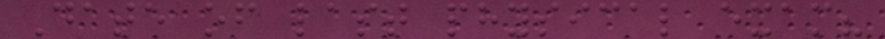Date of last physical exam?
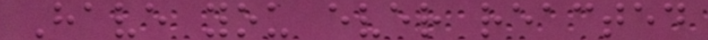Have you ever reacted
